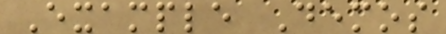Example Demos
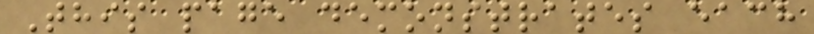This page demonstrates each
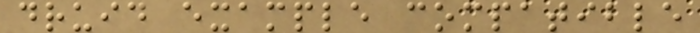druid example compatible
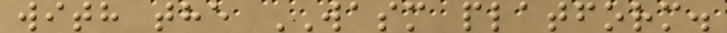with the WASM platform.
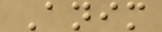Anim
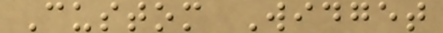Custom Widget
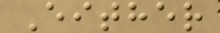Either
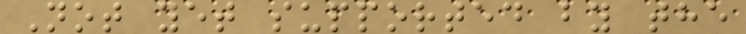Not yet supported by the
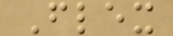Flex
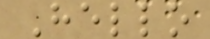Hello
